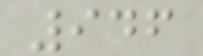946
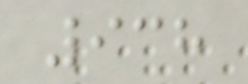938
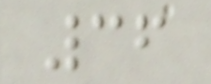36
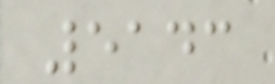5143
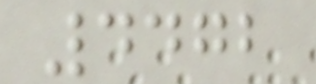4472
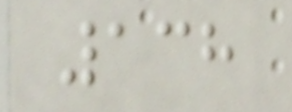138
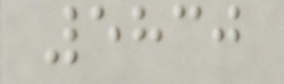5830
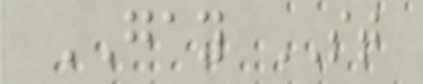GAY ST
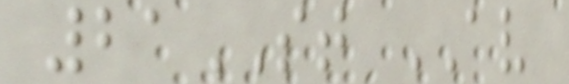21ST AV
